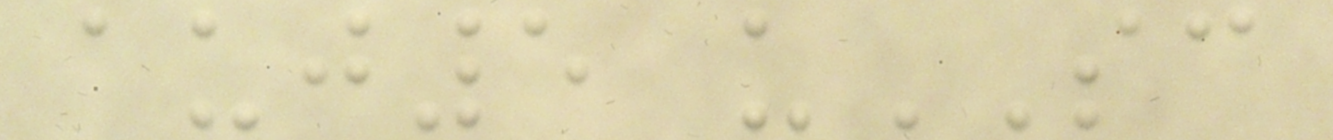auj5 uSC
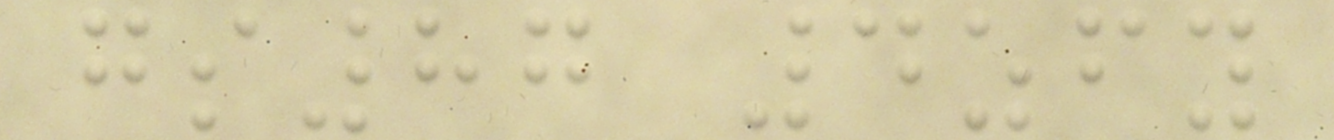gs87 4zfy
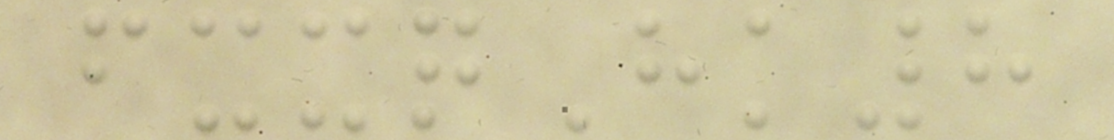fxxqHk8
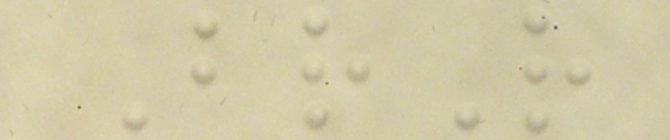BrR
